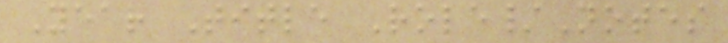Year Title Role/Notes
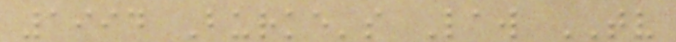1994 Burke's Law TV
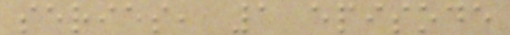series, 1 episode
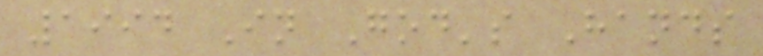1994 In God's Hands
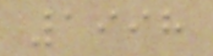1998
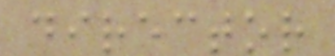director
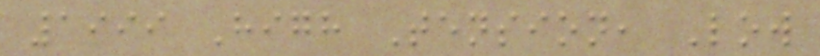1999 High Tension, Low
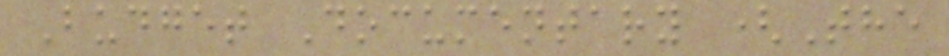Budget Documentary (The
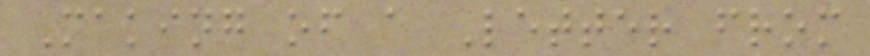Making of a Letter from
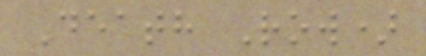Death Row)
